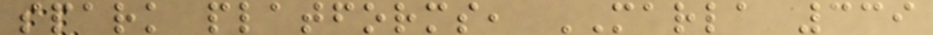spark platforms, MARLA 339
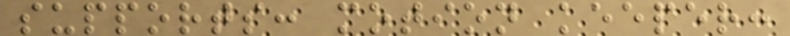supports: motion keeper:
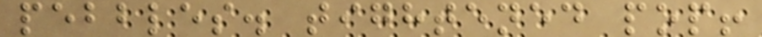pebbles. tightened pop!
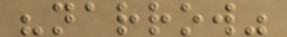"narrow"
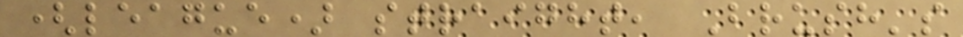(league) straight, Brush's
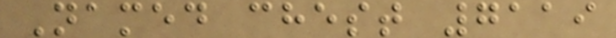Named chest 7119
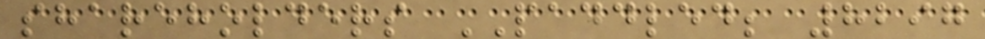shareholders PADDLED; 8297
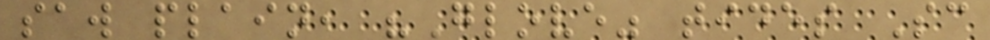saw plain, "Glove" tides Sc
